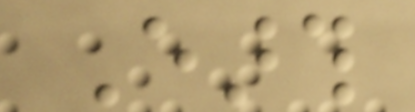Earth
